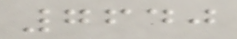7640
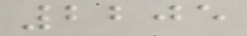2205
